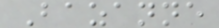Bazanne
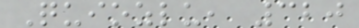Quiozlu, 320
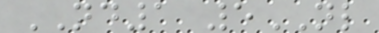ND1 5NL
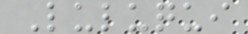Luluqui
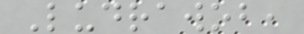Ludrawob,
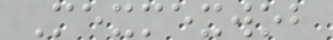Mexmexwob
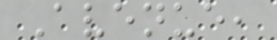Avenue,
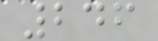246
